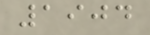1904
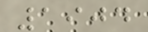1904
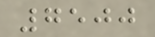7500
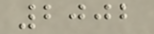2002
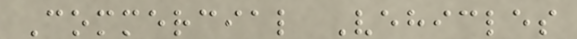Commercial Vehicles
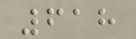618
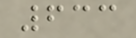633
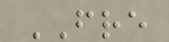FRE
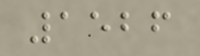1526
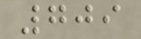709
